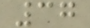37
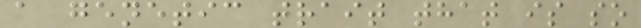a genetic trait that is so
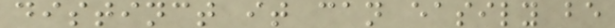distinct it can easily be
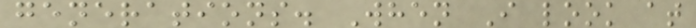generations. When I look at
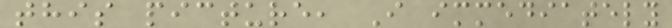this picture, I immediately
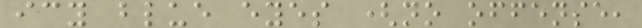icy blue eyes (no offense,
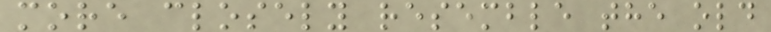more closely resemble the old
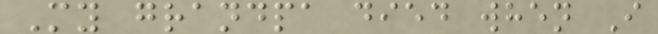My grandpa died when I
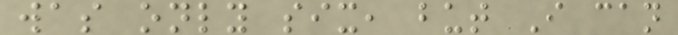was only six, but I can
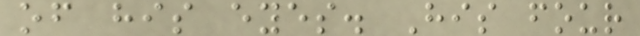of his eyes. His four
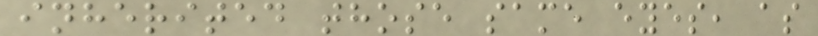inherited those same eyes, as
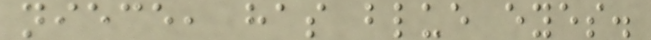niece, has blue eyes.
